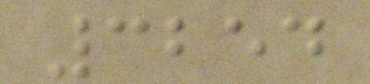3254
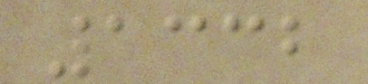1332
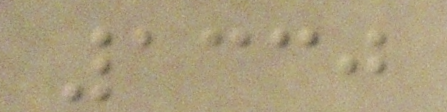1330
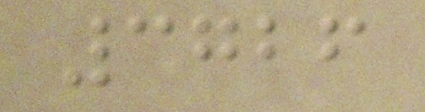3726
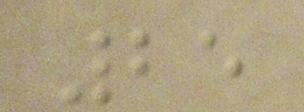25
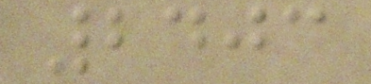2403
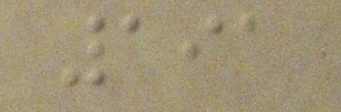191
